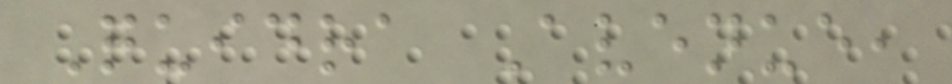Quidra Avenue,
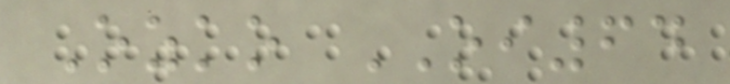Ozko OI64
